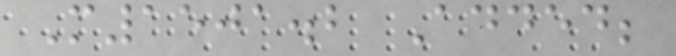M1501.2 Added;
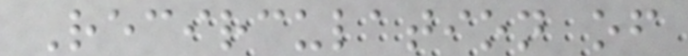Recirculation of
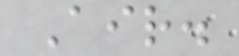Air.
